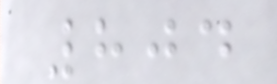804
